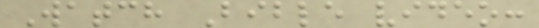Watch Bible video:
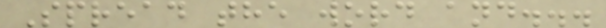Spread the word and...
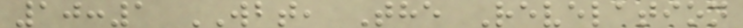10:1 WBT, The Revelation
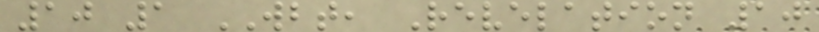10 1 WBT, Revelation 10
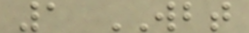1 WBT
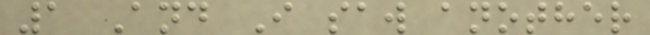1 And I saw another
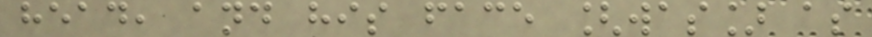head, and his face [was] as
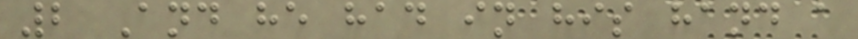2 And he had in his hand a
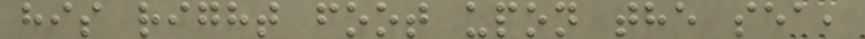his right foot upon the sea,
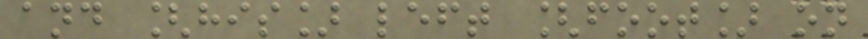and [his] left [foot] on
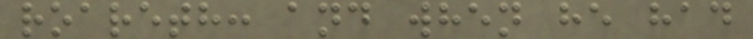roareth: and when he had
